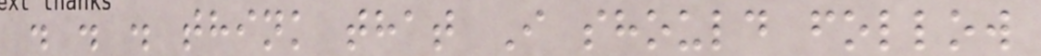. . . think that I should follow
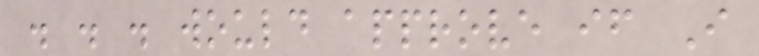. . . would approve if I
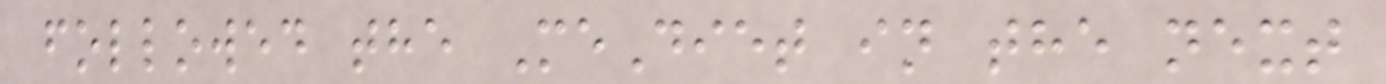followed the MeDiet in the next
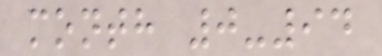month 0-94
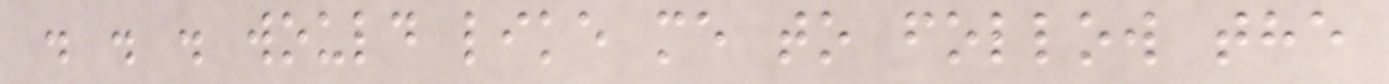. . . would like me to follow the
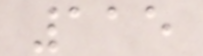115
